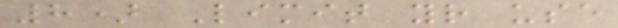8) Limit your use
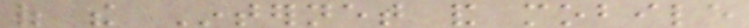of the Internet and mobile
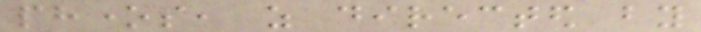phones, as directed by
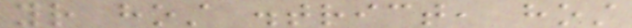your host district, host
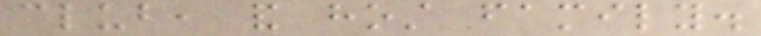club, and host family.
